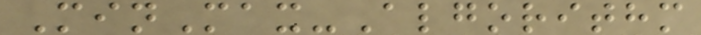MinMax-Algorithm
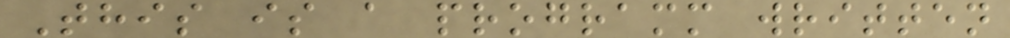This is a programm written
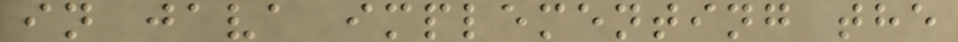in java implementing the
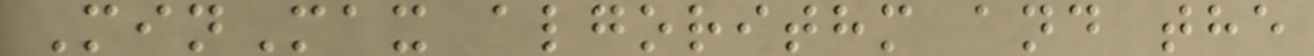MinMax algorithm and the
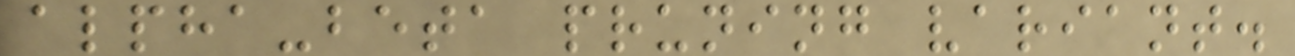alpha-beta pruning variant.
